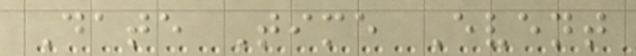Date Time Event
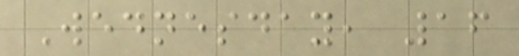Wednesday, 16
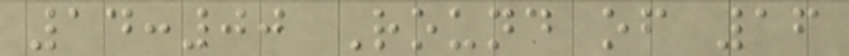14:00 Round of 16
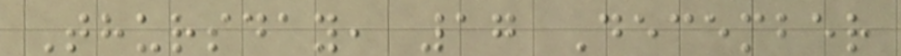Thursday, 17 December
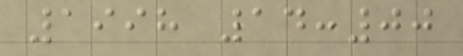1998 14:00
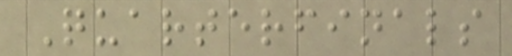Quarterfinals
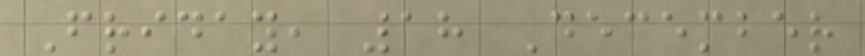Friday, 18 December
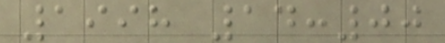1998 14:00
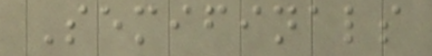Semifinals
